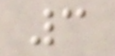3
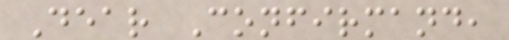Dear Confirmand,
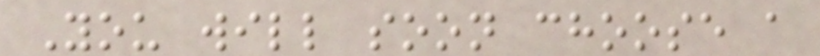You will soon choose a
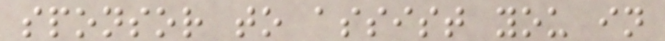sponsor to assist you in
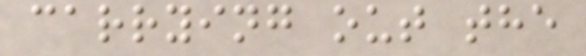carrying out the
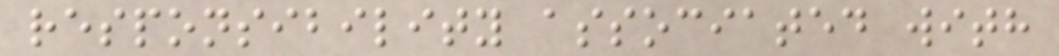responsibility associated with
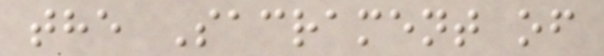the Sacrament of
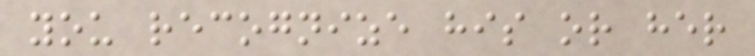you recognize his or her
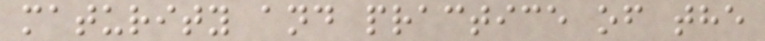maturity and practice of the
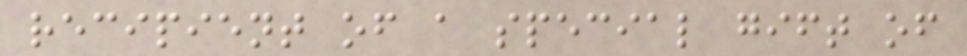recipient of a special gift of
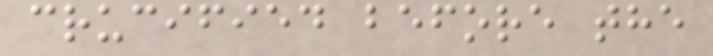crucified before the
